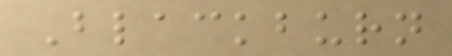Blackburn
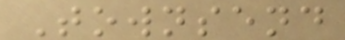Townsend
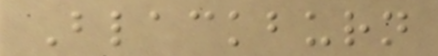Blackburn
